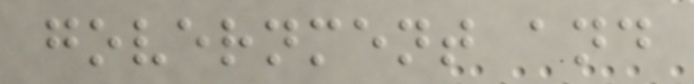government and
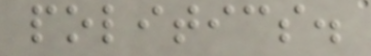politics.
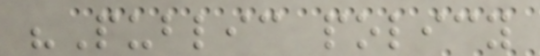"Public policy
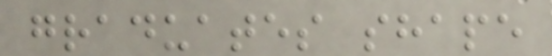graduates shape
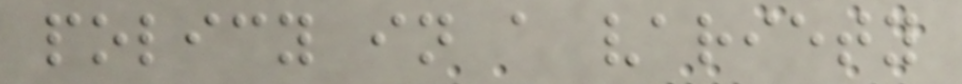policy in a variety
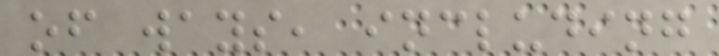of ways, including
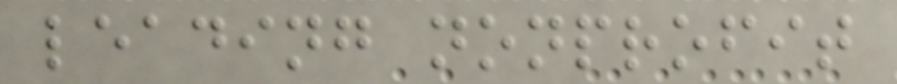leading nonprofit
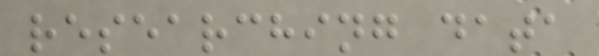researching data
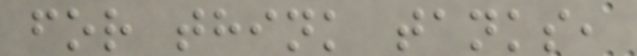for think tanks,
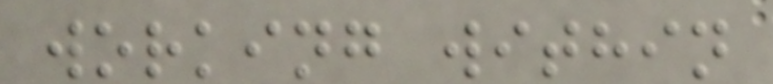working within
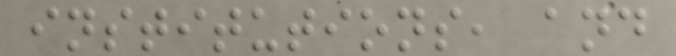institutions, and
